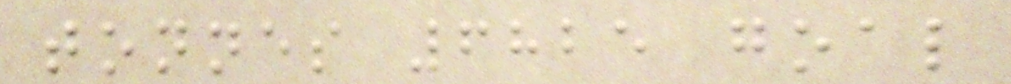tonnes 6825 goal
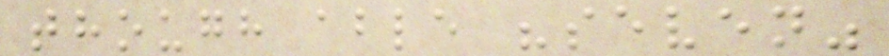though able "seven"
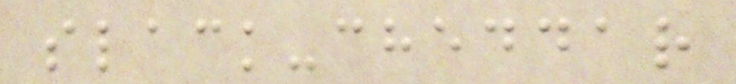slack-cheddar
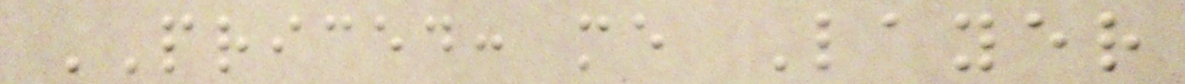PRICED: me Layer
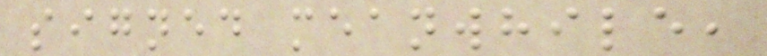signed meanwhile,
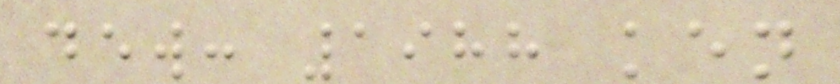dew: 1988 ken
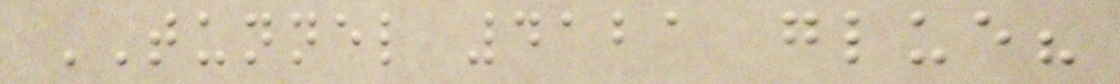TUNNEL 4121 glue?
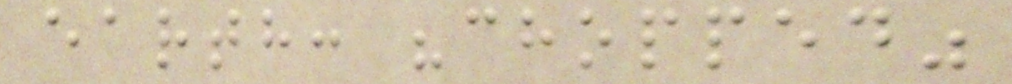earth: "chopped"
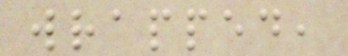wrapped,
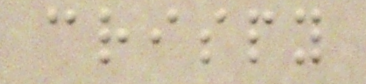crispy
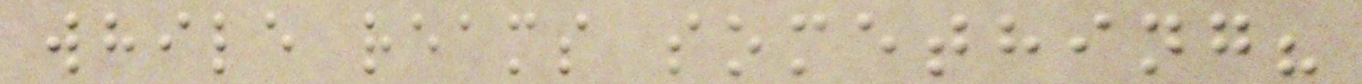while reams something?
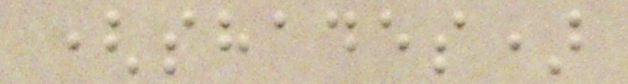(shades)
